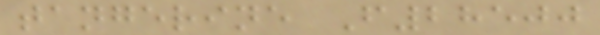tangerine F28500
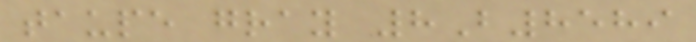taupe gray 8B8589
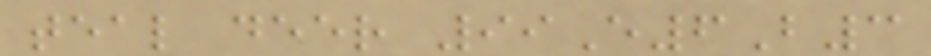teal deer 99E6B3
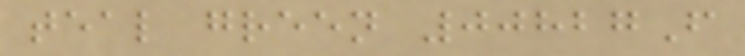teal green 00827F
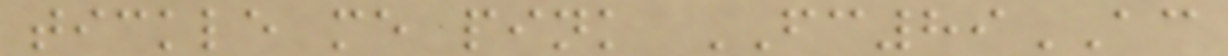tickle me pink FC89AC
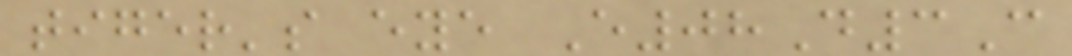tiger's eye E08D3C
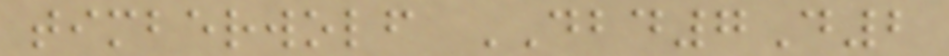timberwolf DBD7D2
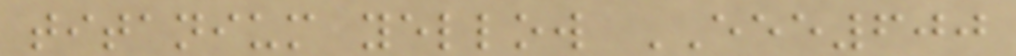titanium yellow EEE600
